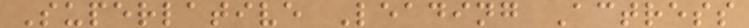Superlative Leading Actress
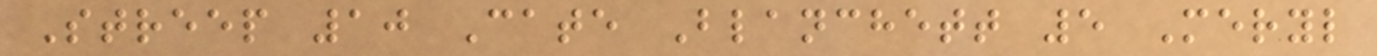Streep 10 Cate Blanchett 5 Meryl
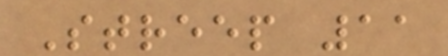Streep 11
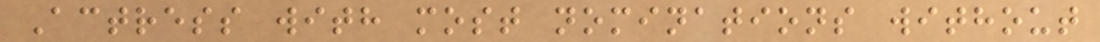Actress with most nominations without
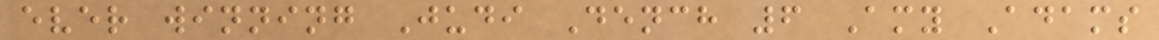ever winning Judi Dench 6 Amy Adams
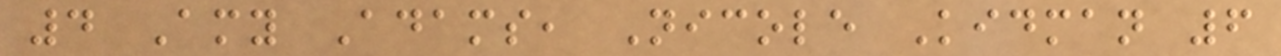4 Amy Adams, Nicole Kidman 6
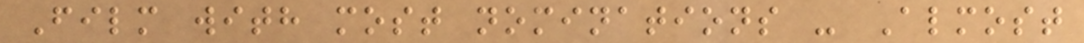Film with most nominations - Almost
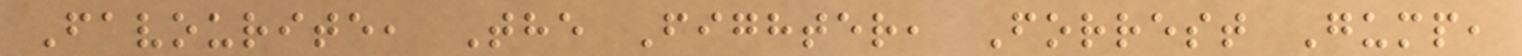Favourite, The Fighter, Forrest Gump,
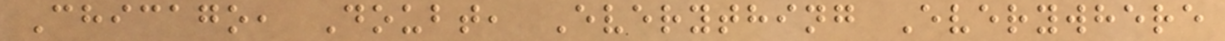Chicago, Doubt, Everything Everywhere
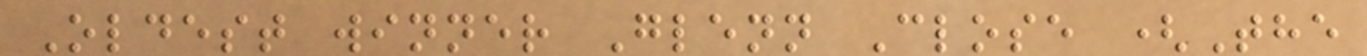Oldest winner Glenn Close (The
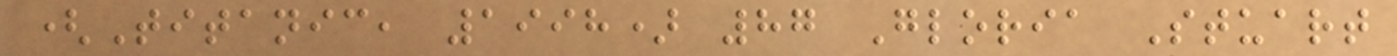(Titanic, 1998) 87 Gloria Stuart
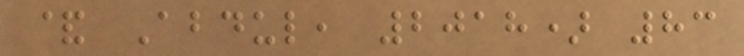& Abdul, 2018) 83
